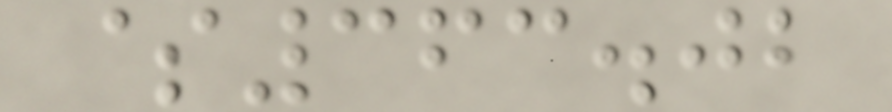$363.02
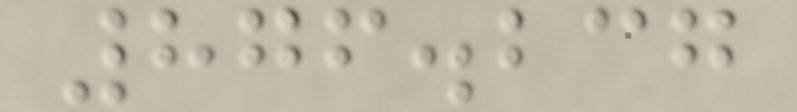876.237
